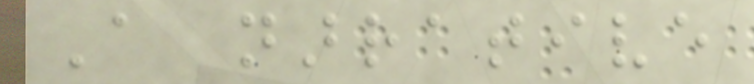A narrative
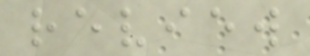review
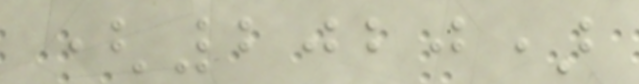(2020)
